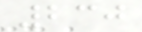230
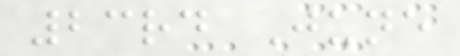23rd June
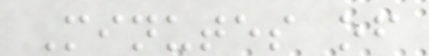Minutes of
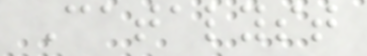Catalyst
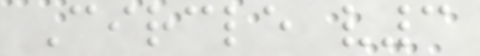Circle v3
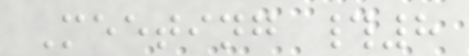Meeting #8
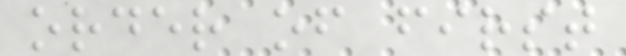order of first
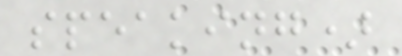speaking)
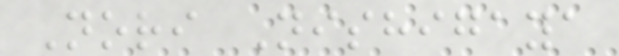Nori Nishigaya
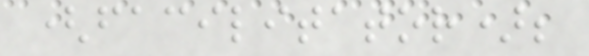(facilitator);
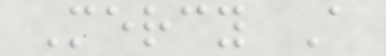Mercy A
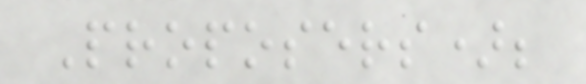Proposers);
